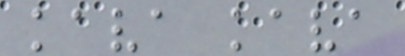kava kava
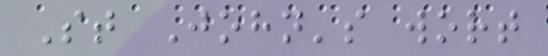St John's wort
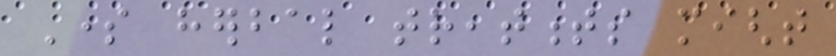Some herbal treatments might
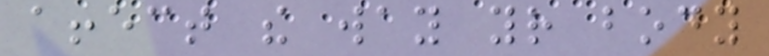affect the way your body
